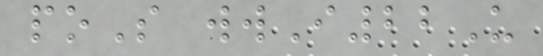poS wwI22U
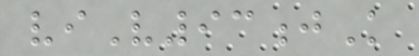viV93jK
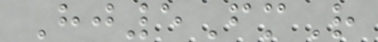Hj5FmR
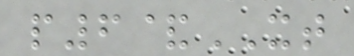p6&XT
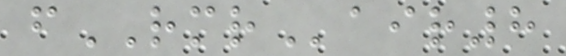fRMRair8
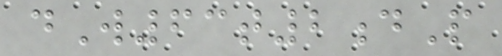dW63t2dP
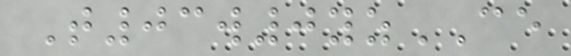T03w0yzCE
